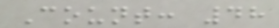Count: 48
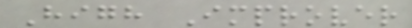High Improver
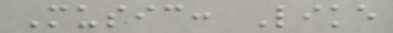Music: Like
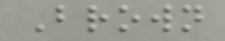Brown
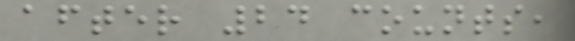after 24 counts,
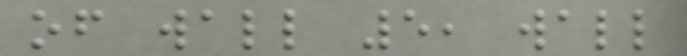of wall 5, wall
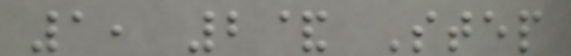1, 2& Step
